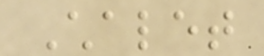Chalet
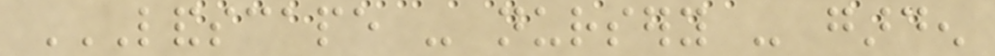LANDSCAPE - NURSERY - GARDEN
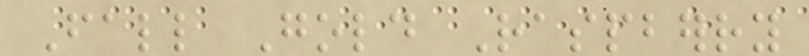Fall Gold Raspberry
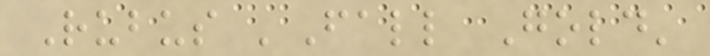Rubus 'Fall Gold'
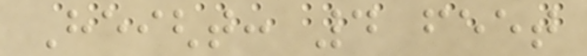Height: 4 feet
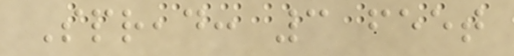Spread: 3 feet
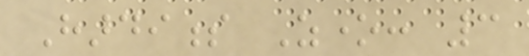Hardiness Zone: 3
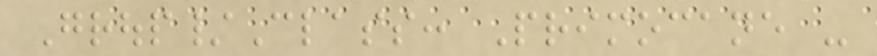Group/Class: Primocane -
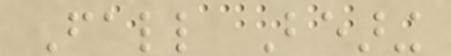Fall Bearing
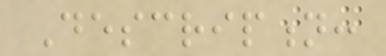Description:
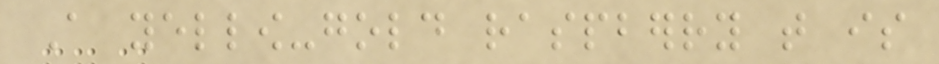A yellow-gold raspberry that is
